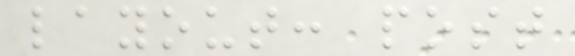layout: post
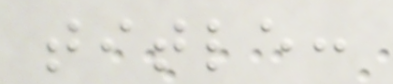title:
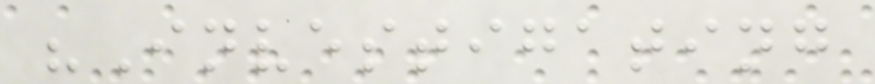"Investigating
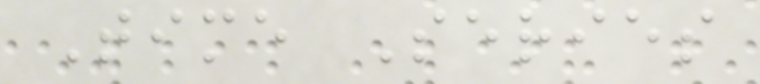Time Series
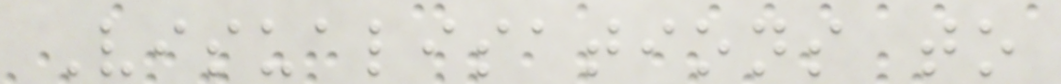Visualisations to
